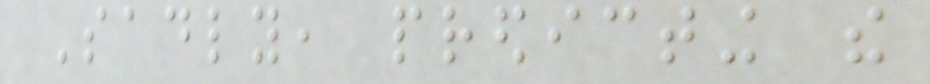Sadly, predicting the
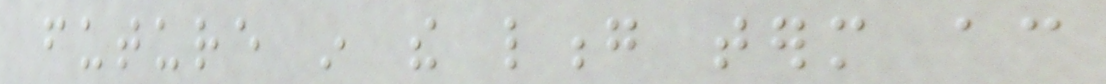future in the long term according
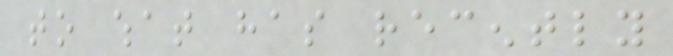to what has recently
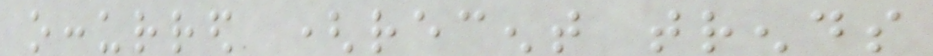occurred (recent trends
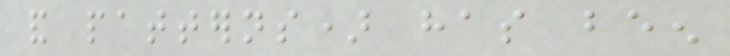and patterns) has been
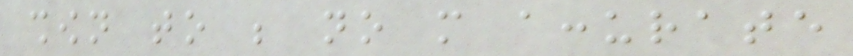shown to be no more accurate
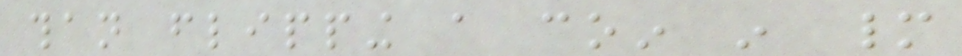than flipping a coin in many
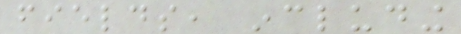fields, including
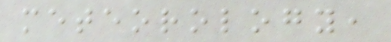meteorology,
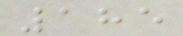185
